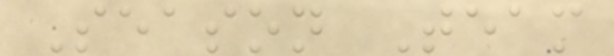Season Team
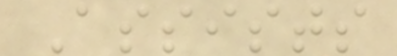Assists
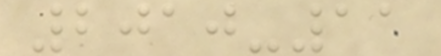2010-11
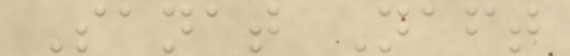Sanat Naft
